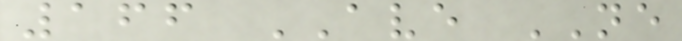166 AVE NE
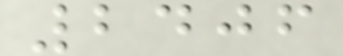2406
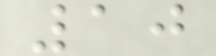10
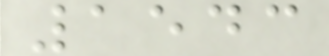1543
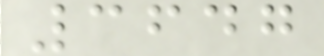3647
